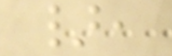},
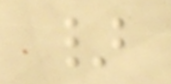}
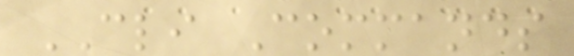CLI Commands
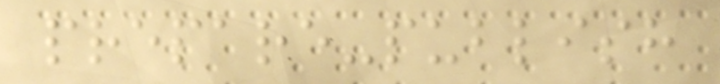prepare-publish
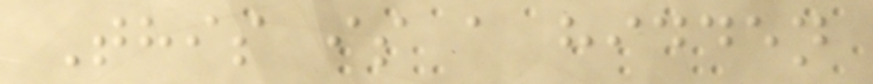This is a hidden
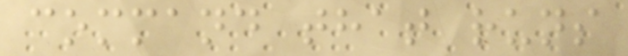command that runs
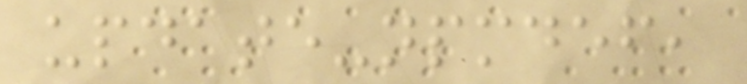update-npmdef,
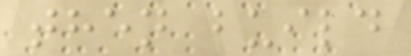then build
